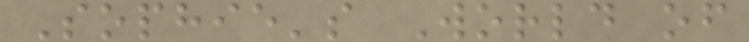Sophie's World of
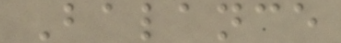Balance
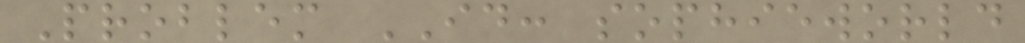Problem ID: sophieworld
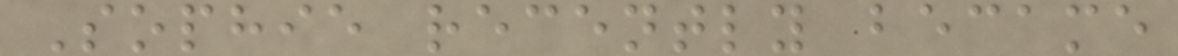Sophie recently became
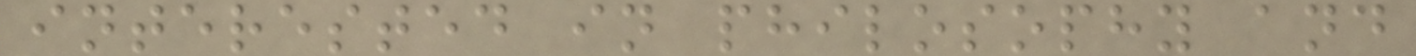interested in philosophy and
